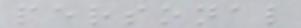personal
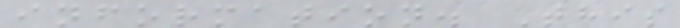information. This
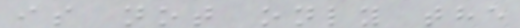is not only the
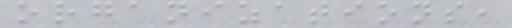organizations,
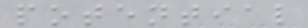potential
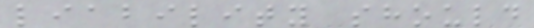liability should
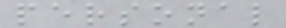personal
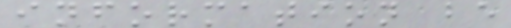information be
